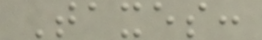Taxes:
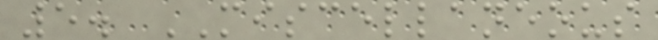5. MISCELLANEOUS
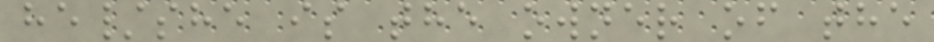he/she is the owner of the
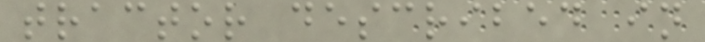tractor described in
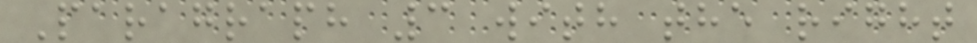Paragraph 3 with the right
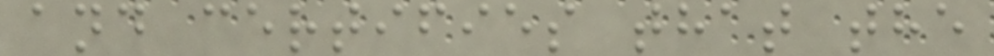and certifies that the
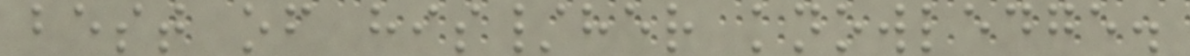best of his/her knowledge.
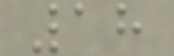18
